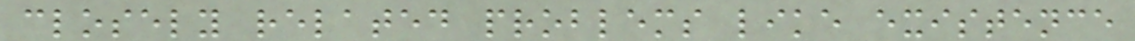closely related problems like existence
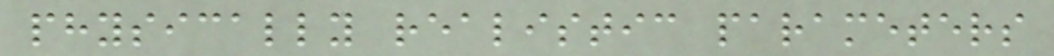physically realistic parameters
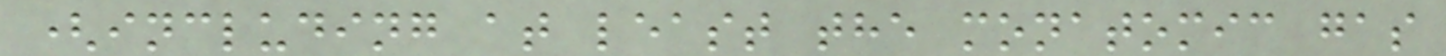(including at least the monatomic gas
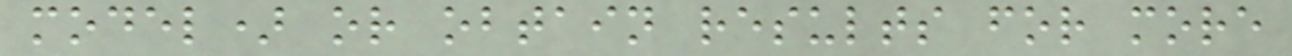model) or obtain results for more
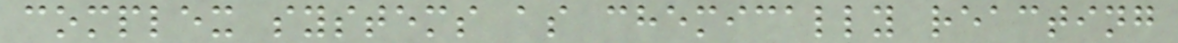complex systems as chemically reacting
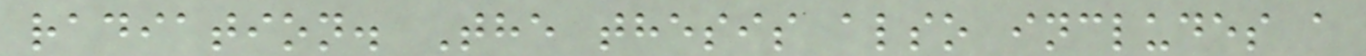radiation. The thesis also includes a
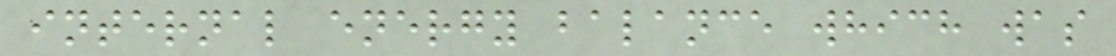internal energy balance which was
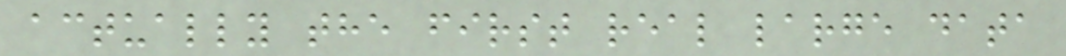actually the first real large data
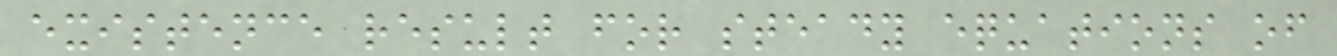existence result for steady equations of
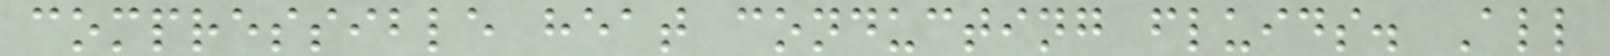compressible heat conducting fluids. All
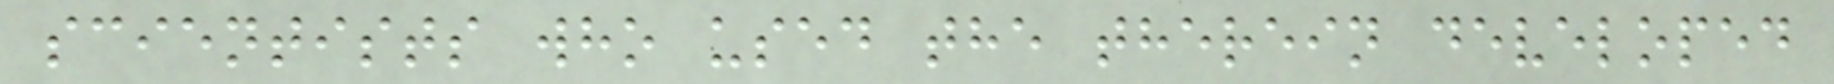scientists who used the therein developed
